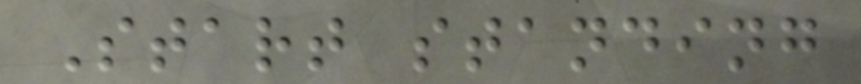Start standing
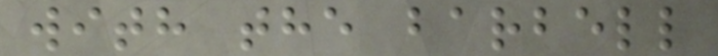with the barbell
